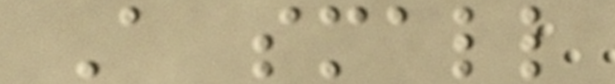A small
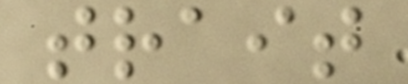trait
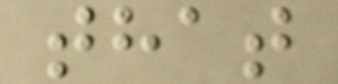that
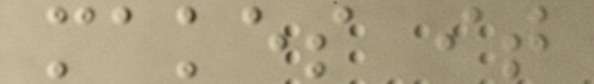makes it
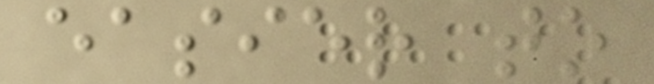easier to
